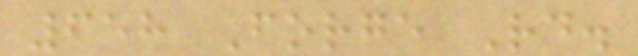658 Forge Rd.
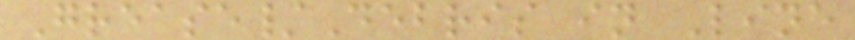Grease/Debris in Line
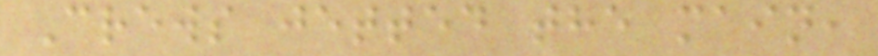Crews jetted the main,
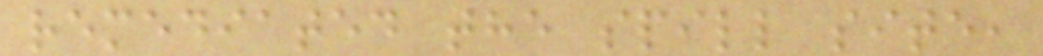remediated the spill site,
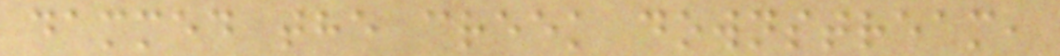dammed the creek downstream,
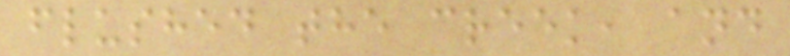flushed the creek, and
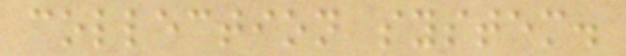collection system.
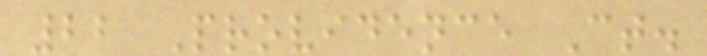22 Providence Ct.
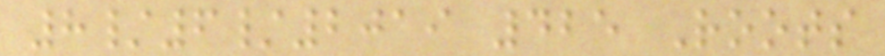8/6/2019 425 Roots
